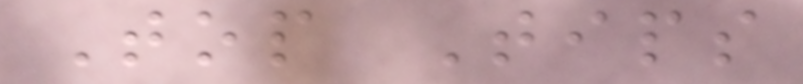Top Tips
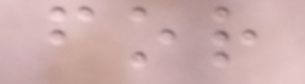for
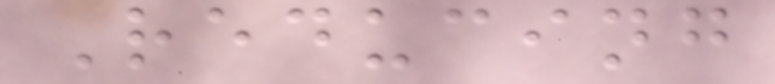Reducing
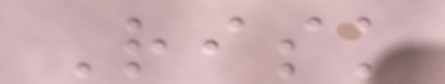Risk
